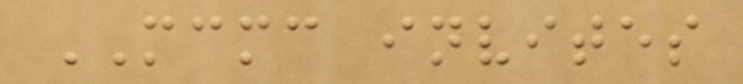MCMC invites
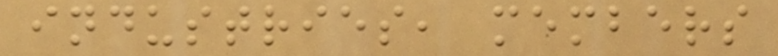industries, members
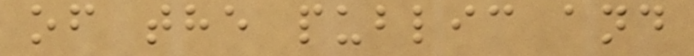of the public and
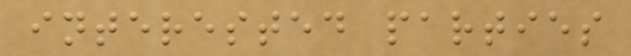interested parties
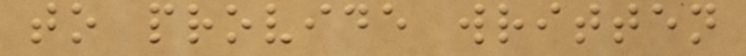to provide written
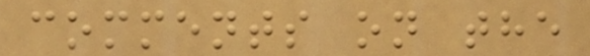comments on the
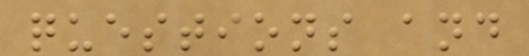questions and
